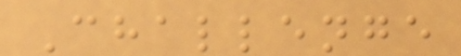Challenge
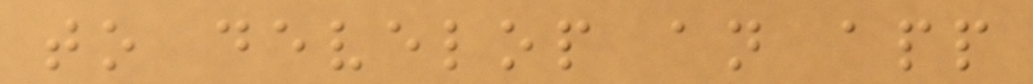to develop an app
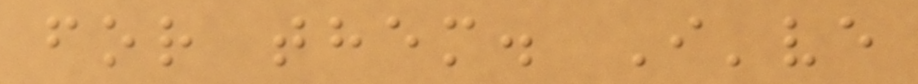for them. I've
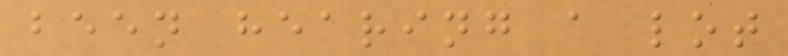been hearing a lot
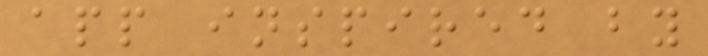app inspired by
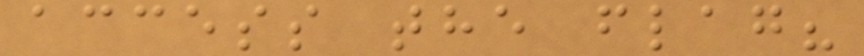access the flag?
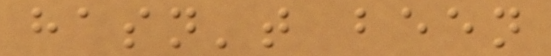hasn't been
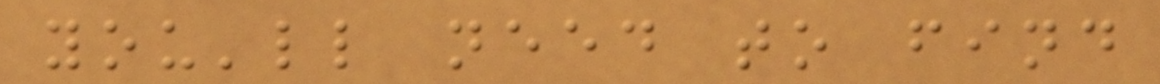you'll need to find
